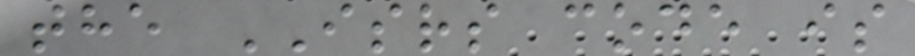the ISRS code is
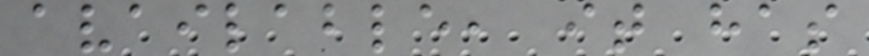available, it has
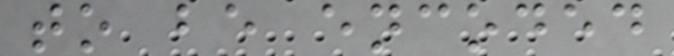to be encoded
